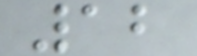12
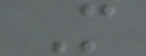M
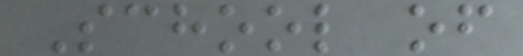School of
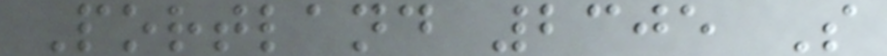Portland 2305 S
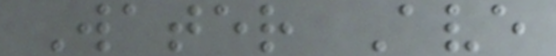Water Ave
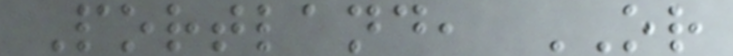Portland, OR
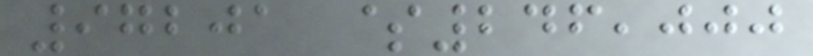97201 $246,000
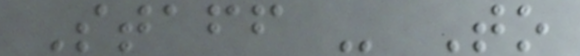Staff - To
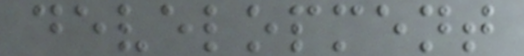development
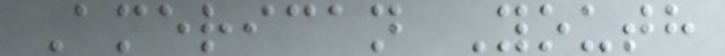American Youth
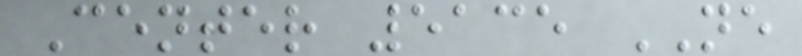Center 5135 NE
